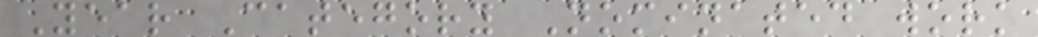Year Category Nominated work
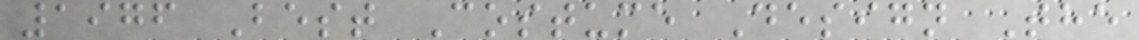1976 Best Costume Design The
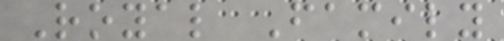Royal Family
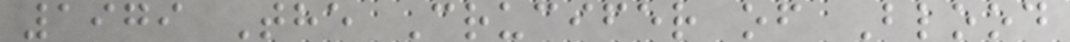1979 The Crucifer of Blood
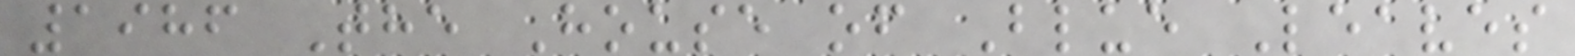1986 The House of Blue Leaves
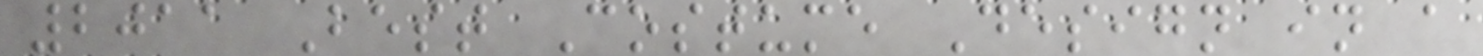2011 Best Costume Design in a
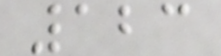123
